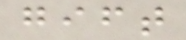gift
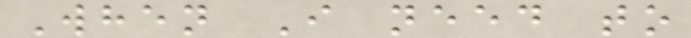When I need to
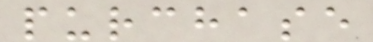purchase
